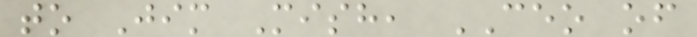to Jim Mish, CEO of
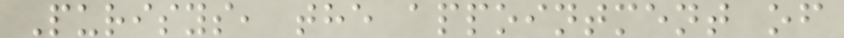Purisys, the appointment of
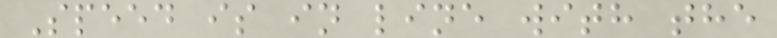Speed is in line with the
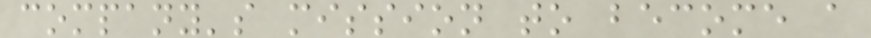company's mission to become a
